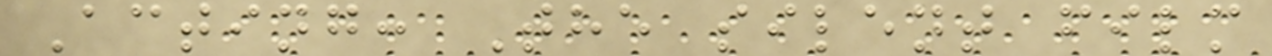Acting: The silent film
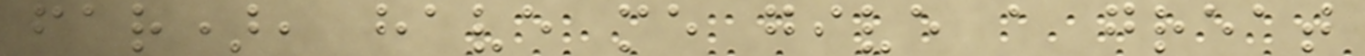far), have me give a great
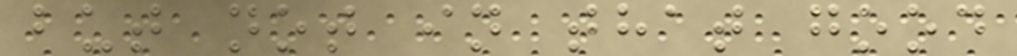but not in that good
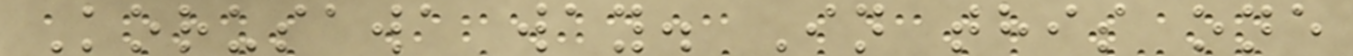Korusawa way. In this one
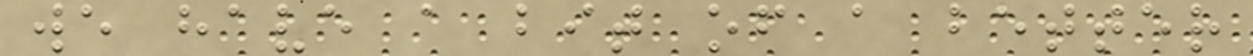we have a bit of a better
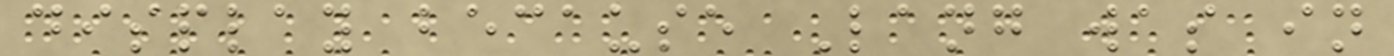display because Lang was in
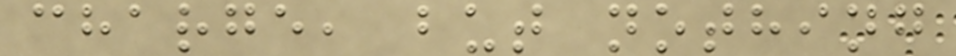charge, but nothing
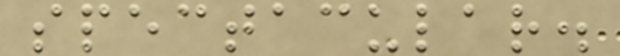spectacular.
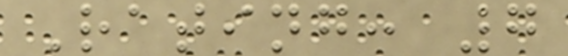Rating: 7
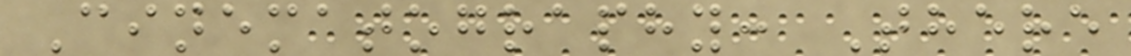Cinematography: There
